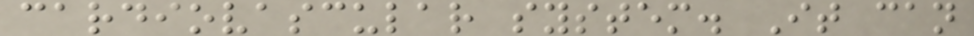cardiovascular system. It can
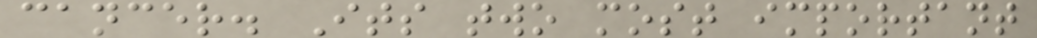cancer. Its two most important
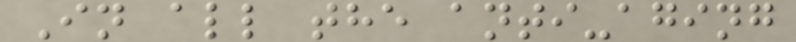In all the anti-aging
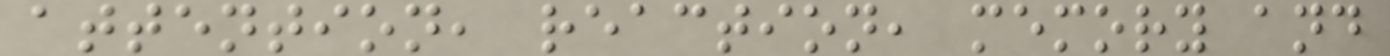attention, reaction, memory and
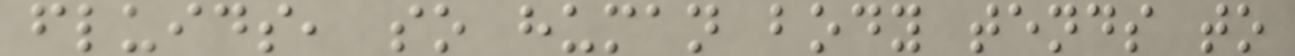fluids, so human body tends to
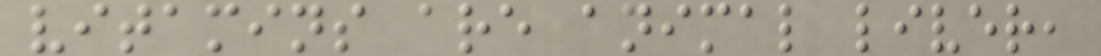vitamins are animal liver,
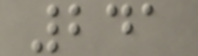241
